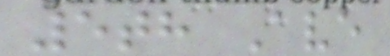5th Ave
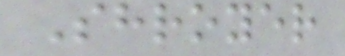Shroyer
